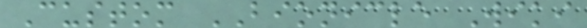Custom BIONICLE Wiki
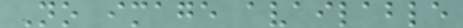No image available
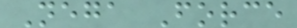Nega Force
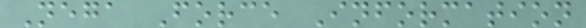Nega Force Information
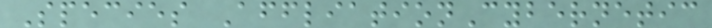Species AffliationCybernetic
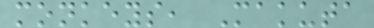monkeys, Makuta
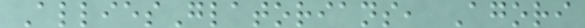AlliesGlatorians, Agori
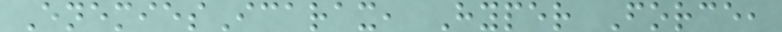EnemiesIcarax, Hyper Force,
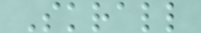Skrall
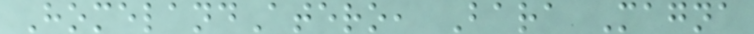HomelandAtero, Bara Magna
